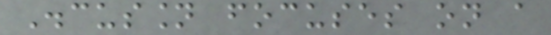Discussion focuses on a
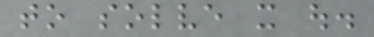to solve it out.
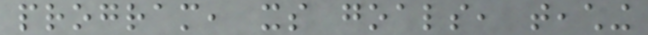program, its goals, teaching
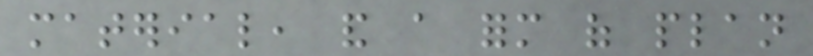material, and a form of plan
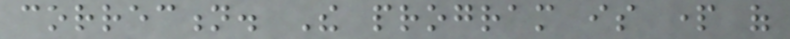correction. The program is part of
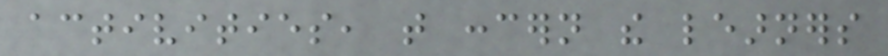activities, that concern the learners
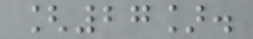[27].
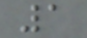1
